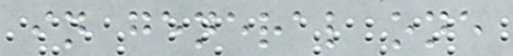in general one
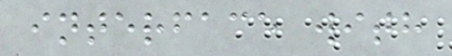interface with
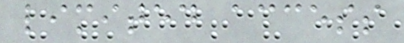limited access
